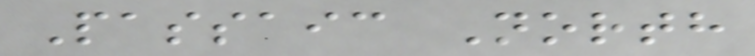Passaic North
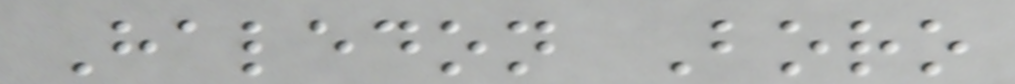Haledon Boro
